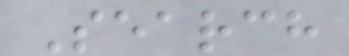Search
